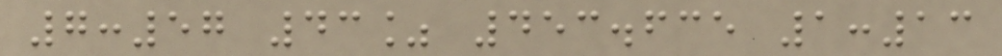7:57 43% 453.635 1:13
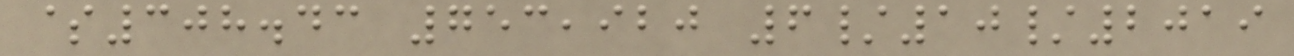$308.43 753,920 6/10/2019
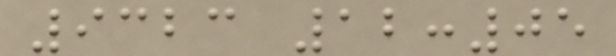9323 12:05
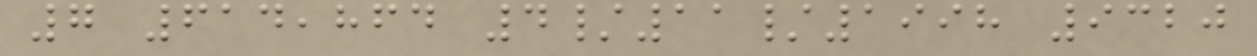7 614,864 4/11/1998 9320
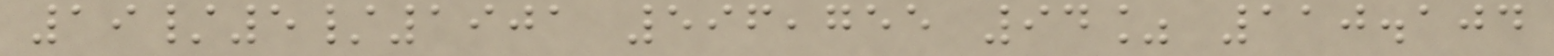19/5/1901 596,755 94% 110.104
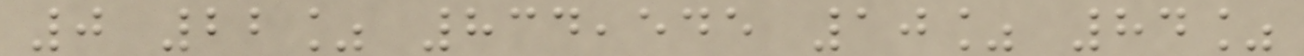0 22% 834,545 10% 84%
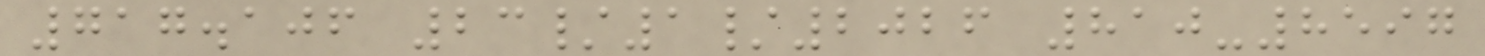717.106 23/1/2026 810-8597
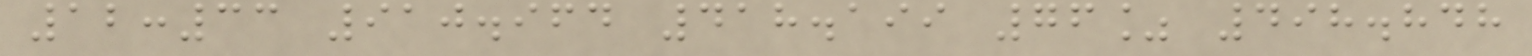12:33 910.964 418.199 76% 498.848
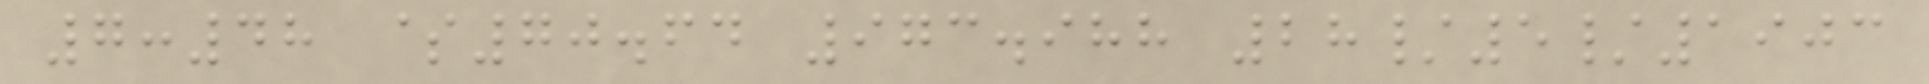7:48 $70.64 973.988 28/5/1903
